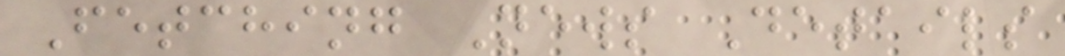Fetching News Details
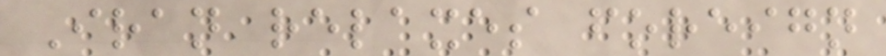Iran relaxes foreign
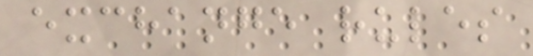exchange rules
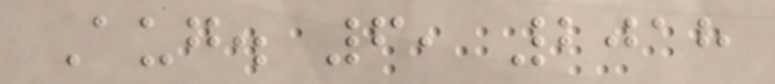Aug. 6, 2018
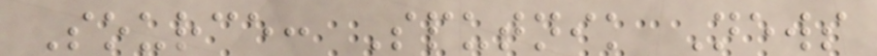Source: Sputnik News
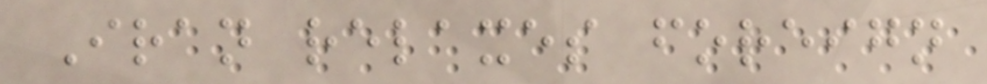Iran relaxes foreign
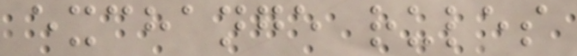exchange rules
